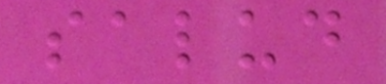salud
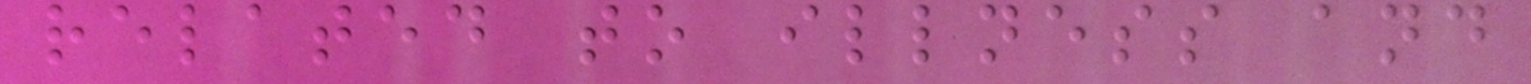related to illness and
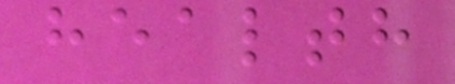health
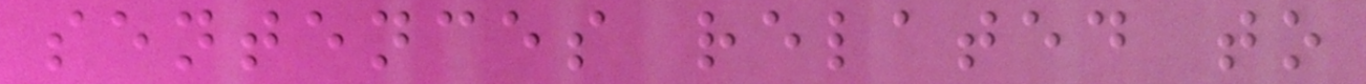sentences related to
